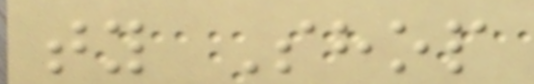ty Shop
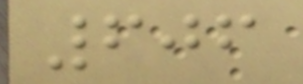606
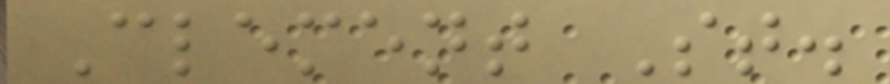Clement St.
